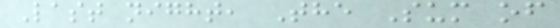Last night, The Sum of
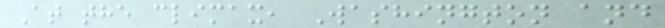At the climax, Washington and
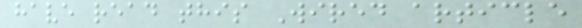have read this Wired article
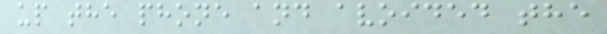up the phone and avoided the
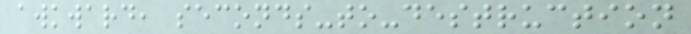awkward, seconds-to-destruction
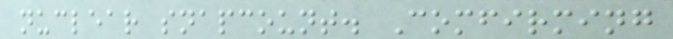nuclear snapcount. Comfirming
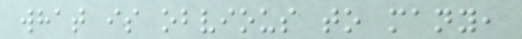what is obvious to many,
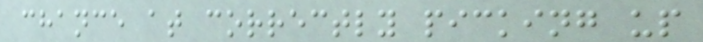chance at correctly picking up
